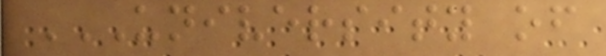UNIVERSITY OF
